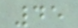45
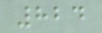824
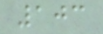103
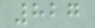827
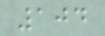104
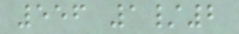556 1/2
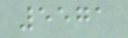5571
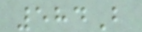584B
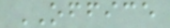OFFICE
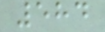584
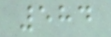584
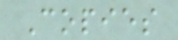Copies
